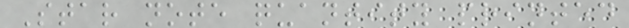Star note quantity printed
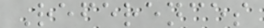References
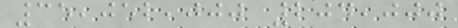35,052,000 204,000
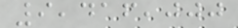9,416,000
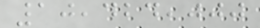10,424,000
